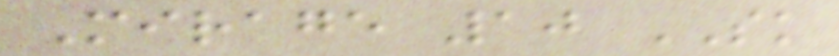Mirage 10 SK
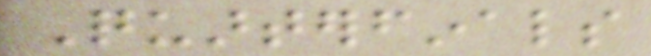Quarterfinals
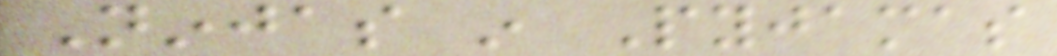Ninjas in Pyjamas
